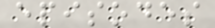episodes
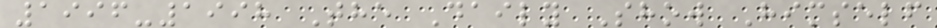1996-1998 The Daily Show Himself
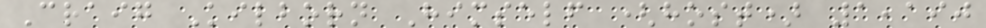Craig Kilborn Himself (host) 1,190
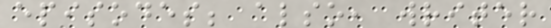episodes; also, writer
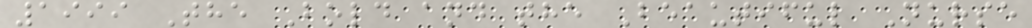1999 The Bold and the Beautiful Nurse
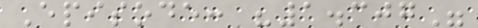Episode: "1.307"
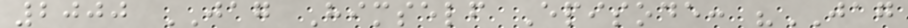2000 JAG Himself Episode: "JAG
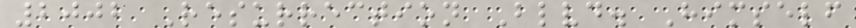2002 Resurrection Blvd. Himself
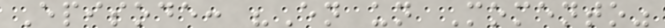Episode: "En un Momento"
